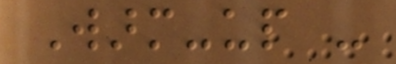Warm-up -
